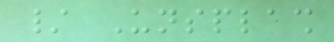/ Unsplash
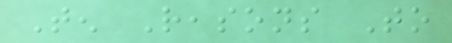Ten Reasons To
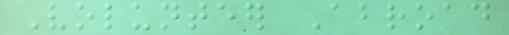Volunteer Abroad
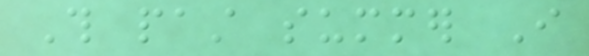This past summer I
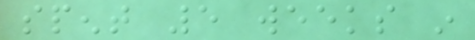spent 5 weeks in
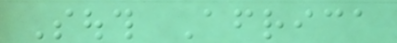South Africa
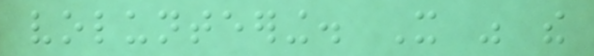volunteering. It was the
